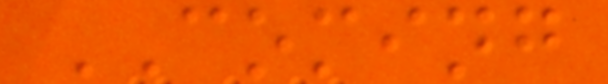COMING
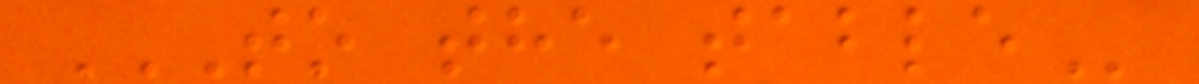TO THE TABLE
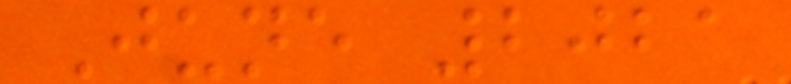June 2021
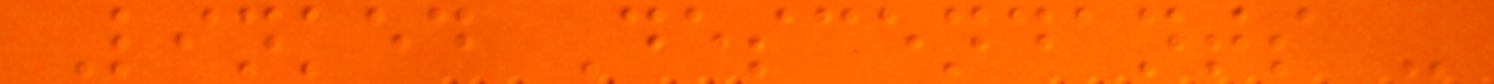Linked Descendants -
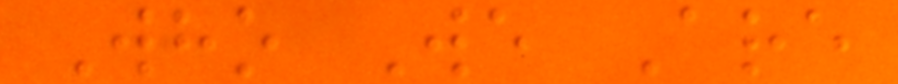Who We Are
